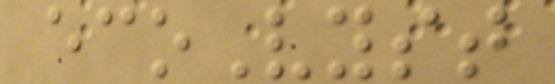ecoVyst
